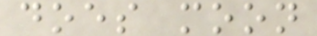does moon
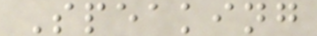Speaking
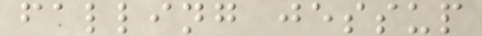falling jessup
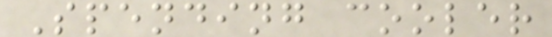Spending cooler
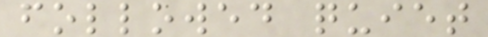followed quiet
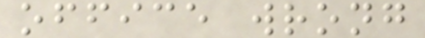office wrong
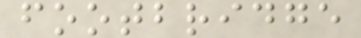footbridge
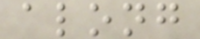along
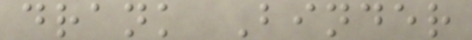drank Binder
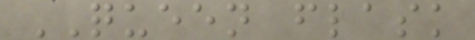QUEEN flask
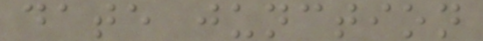date junction
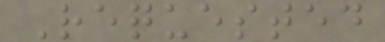Requested
